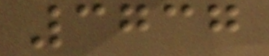3737
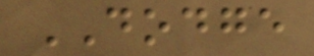DODGE
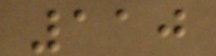110
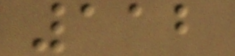112
